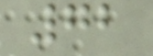72
